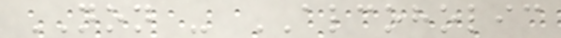NON - ALCOHOLIC
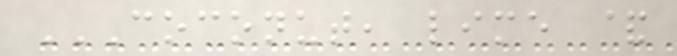COCONUT, LIME &
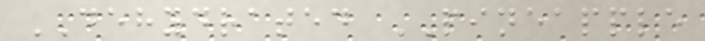DEHYDRATED PINEAPPLE
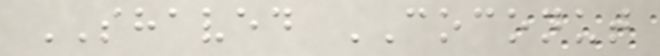SHAVED COCONUT
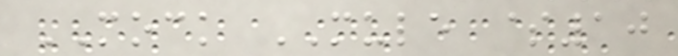MOCK MULE $10
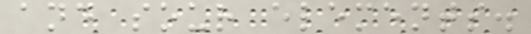and sour elements.
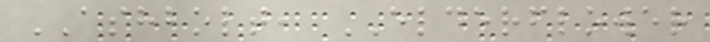ASHBOLT, ELDERFLOWER
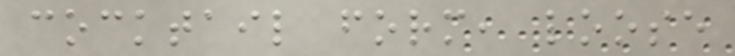cocktail form, loose
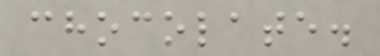chocolate.
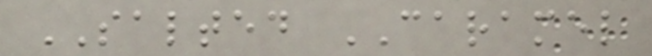SALTED CARAMEL
